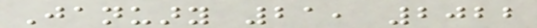January 21, 2022
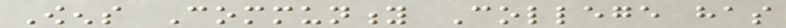Owens Community College has
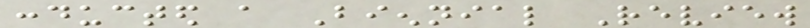conducted a Biennial Review
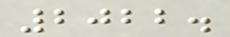2022.
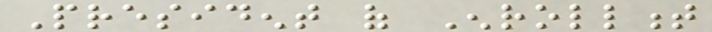President of Enrollment
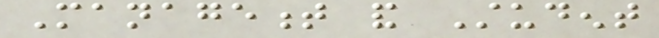Management and Student
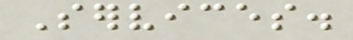Services.
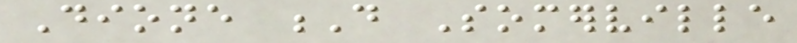Dione D Somerville
